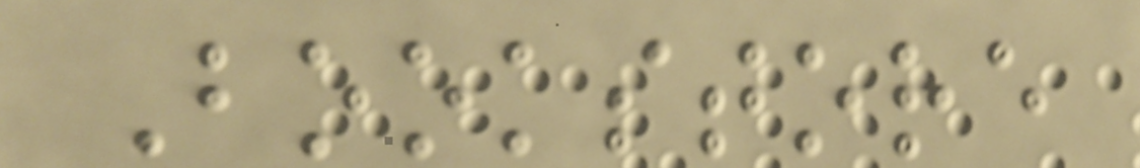Bookstore
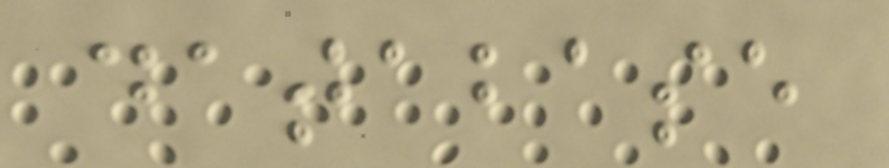database
